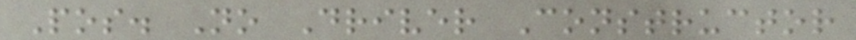Pos. No Driver Constructor
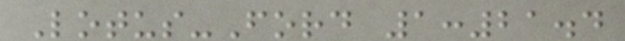Lotus-Ford 1:21.4
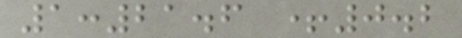1:21.6 +0.2
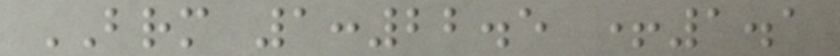BRM 1:22.5 +1.1
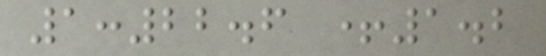1:22.6 +1.2
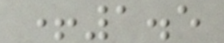+1.5
